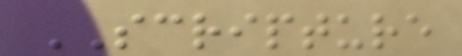SCRIPTURE
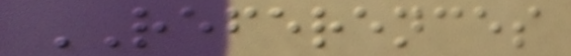REFERENCES
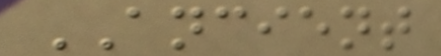ANCIENT
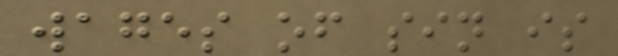wages of sin is
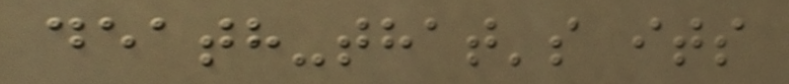death-that's its
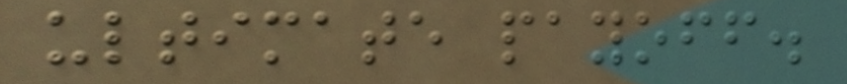ultimate payoff.
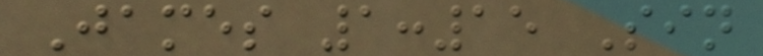James 1:15 Sin
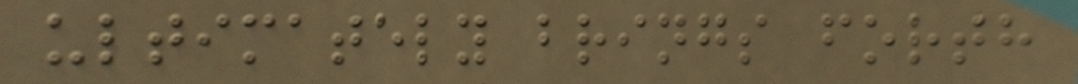ultimately brings forth
